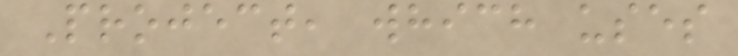Project, which uses
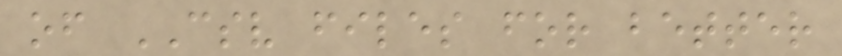of CSV files for better
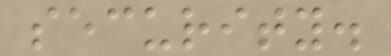security.
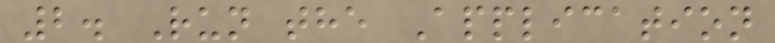2. Run the Application
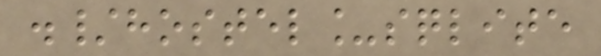./hostel_sqlite
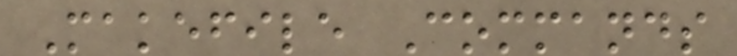Makefile Commands
